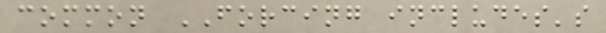common FORCING includes's
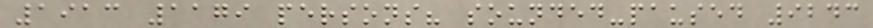1913 1179 persons? sounded-paused 9243
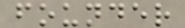founder
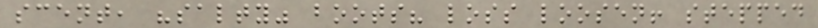scent, "salty" boots? loss loosen! stepped
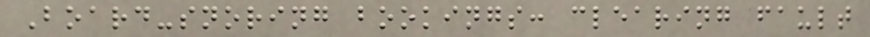Board-snoring bookings: clearing fault
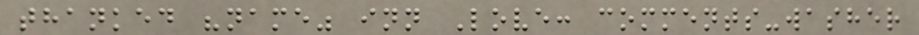thanked "name" inn Love: comments-washer
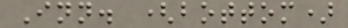Inn. (bottom)
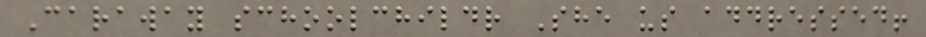Caraway schoolchildr She us addressed!
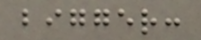bigger:
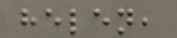helen,
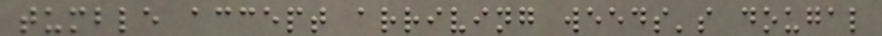tumble accept arriving weeds's dougal
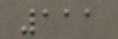111
